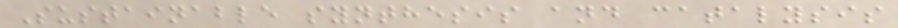Sustainable synthesis and catalysis
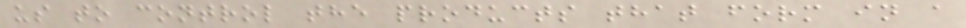us to control the products that form in a
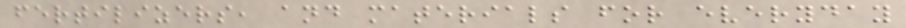fertilizers, and materials for everyday
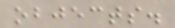objects.
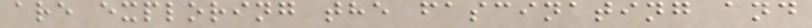are exploring the fascinating and
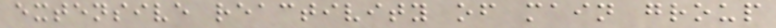extensive reactivity of main group
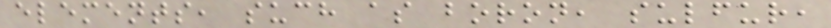elements, such as boron, sulfur,
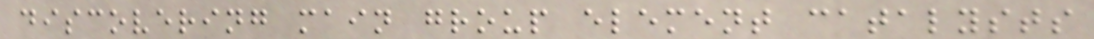discovering main group element catalysts
